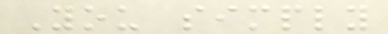You simply
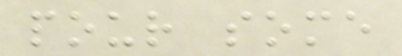pour some
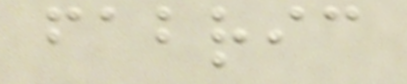fabric
